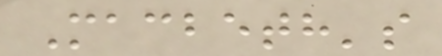Macbeth's
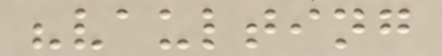"vaulting
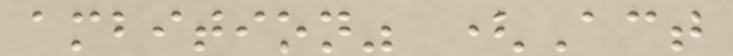ambition" (Act
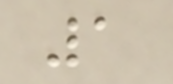1
